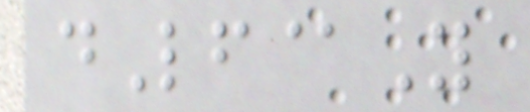dLf@Y
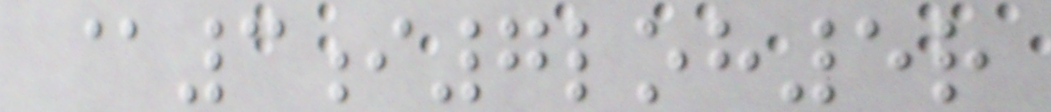@3i7loh5r
